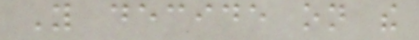You decide on the
